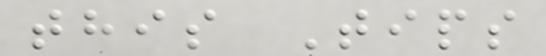this Tips
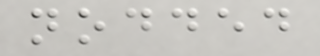nodded
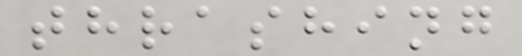thrashing
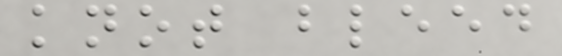knot bleed
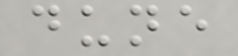dune
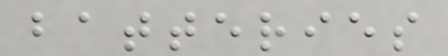batteries
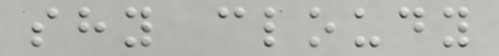shy cloudy
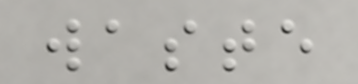waste
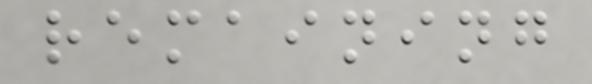remaining
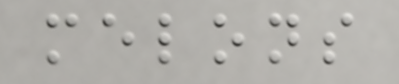melons
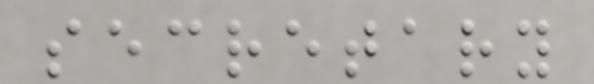secretary
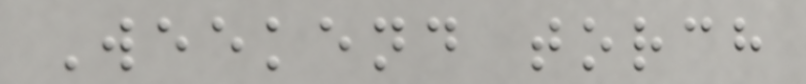Weekend torch
